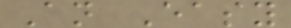An Easy
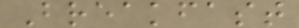Breakfast
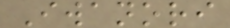Iwanori
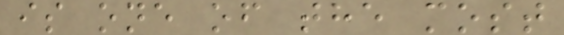is one of the most
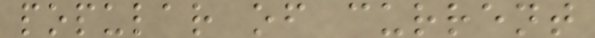popular of current
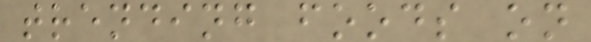trending foods on
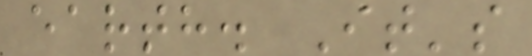earth. It's
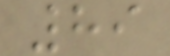89
